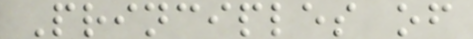Principles of
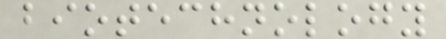biotechnology
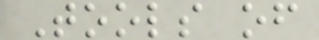Tools of
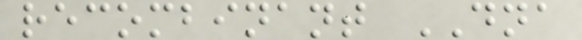recombinant DNA
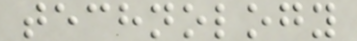technology
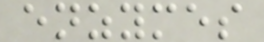enzymes
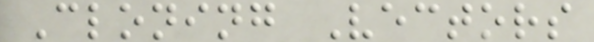Cloning Vectors
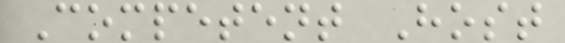Competent Host
